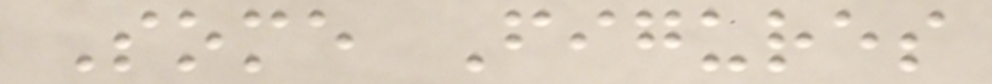Some Figures
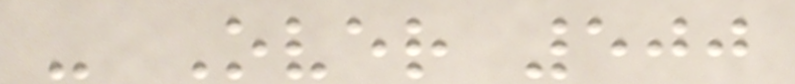- Over 500
